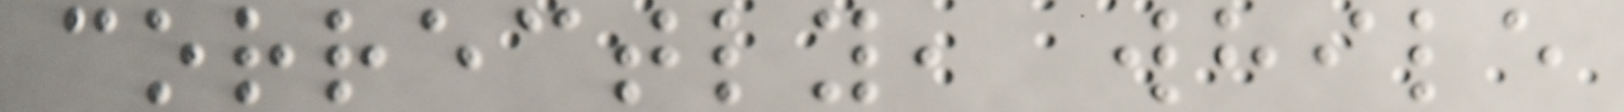correctly, while
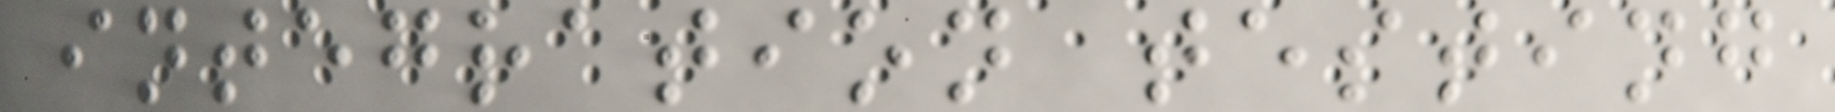integration testing
